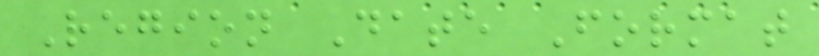Region Date Format
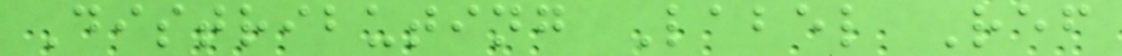Distributing Label Ref
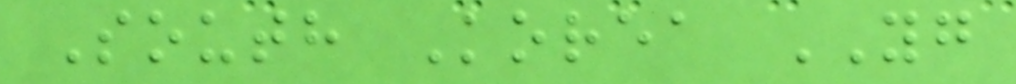South Korea YG
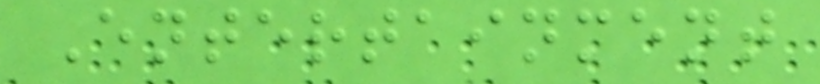Entertainment
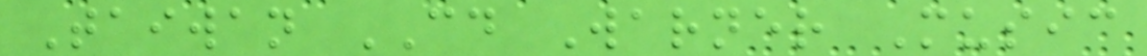Taiwan CD Warner Music
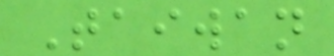Taiwan
